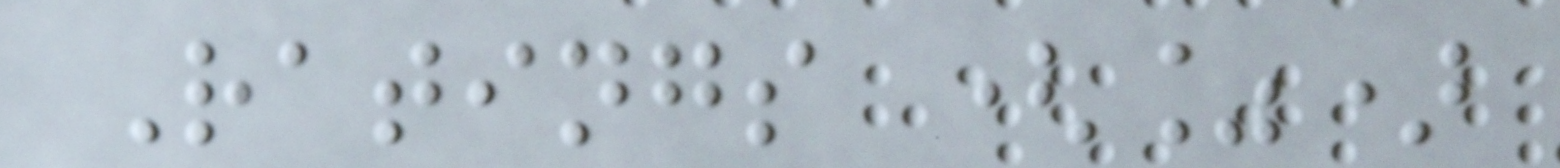Ratings (%)
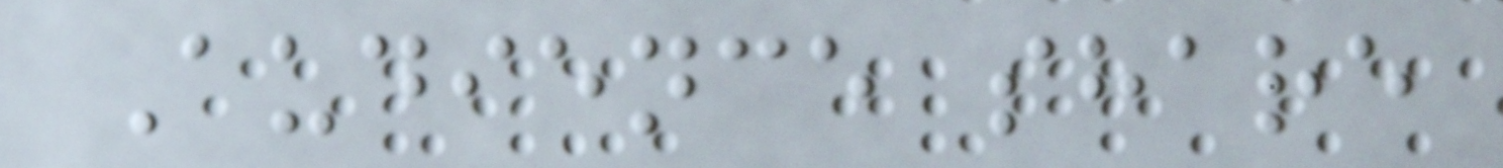Audience share
